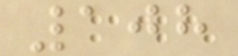108
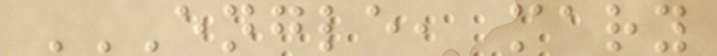ENGLE, MARY
